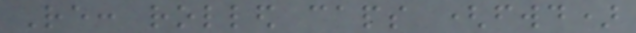Re: rolled caps (fwd)
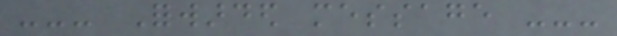--- Forwarded message ---
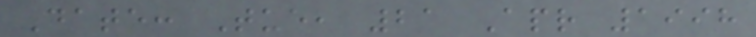Date: Tue, 21 Apr 1998
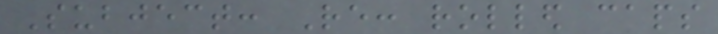Subject: Re: rolled caps
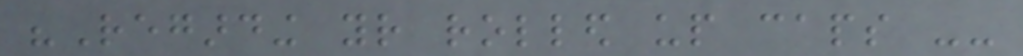"Regarding your rolled up caps --
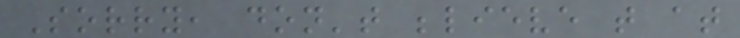Sorry, don't believe that at
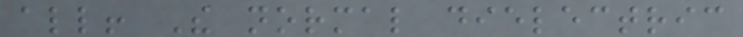all! The normal dielectric
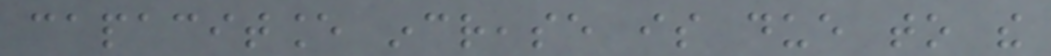capacitance increase is due to the
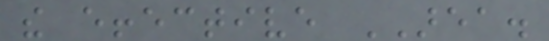the effective AREA.
